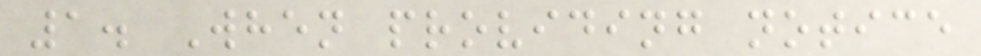1. When providing notice
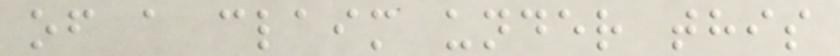of a claim under this
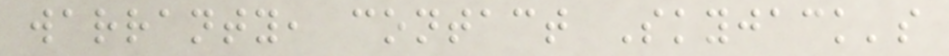warranty, contact Skyjack's
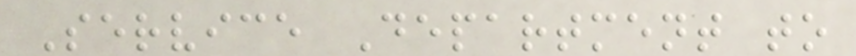Service Department to
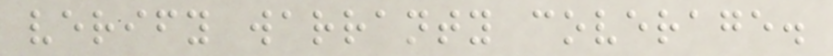verify warranty coverage.
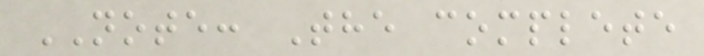NOTE: The complete
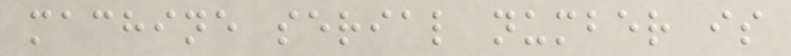machine serial number is
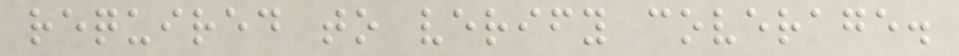required to verify coverage.
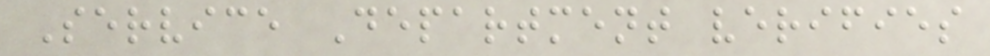Service Department verifies
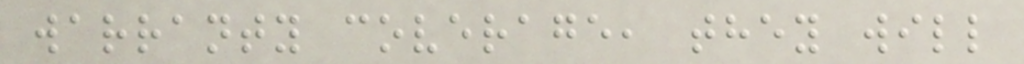warranty coverage, they will
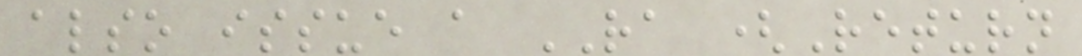also issue a RA (Return
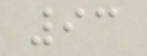93
